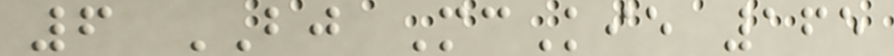6 BJ McKie 165
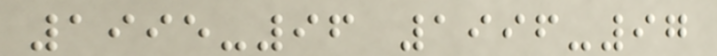1995-96 1996-97
